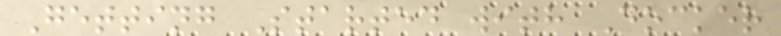Getting Started with Docker
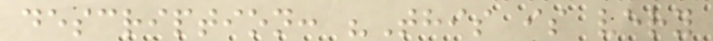description: "This is very
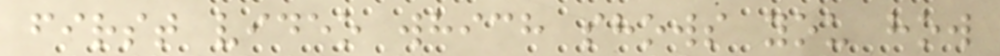first video which shows you how
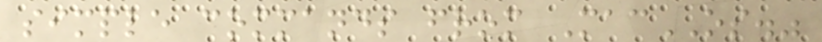simple commands from MacOS."
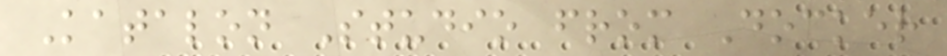Katalon Studio from Docker
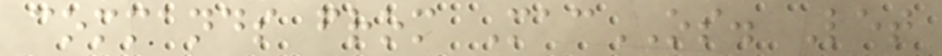commands from MacOS. Let
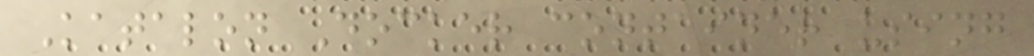Katalon Docker container using
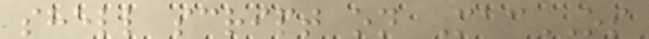shell script on MacOS
